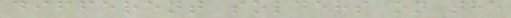different solders on the
